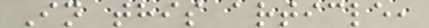In this article,
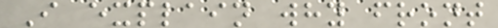I explain why front
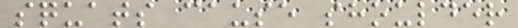squats cause shoulder
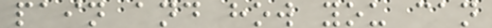pain and how you can
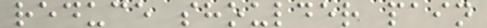reduce shoulder pain
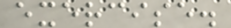exercise.
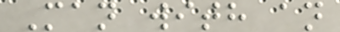Man with an
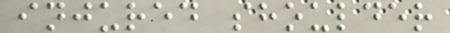injured shoulder
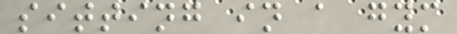sitting in a gym
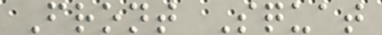Front Squat
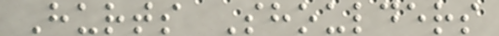Hurts Shoulders
